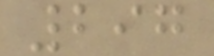297
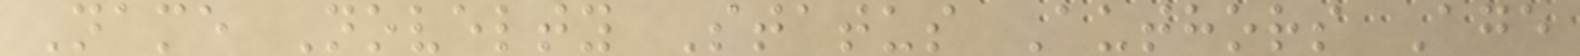Name Novelty Status Authors Age
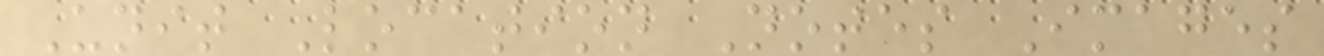Unit Location Notes Images
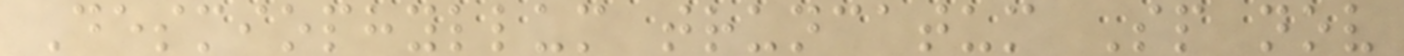Desmiophyllum truncatum Sp nov
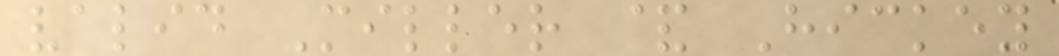valid Miller & Hickey
